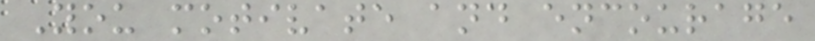You motivate and encourage
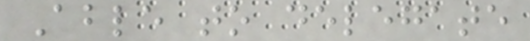Able to delegate
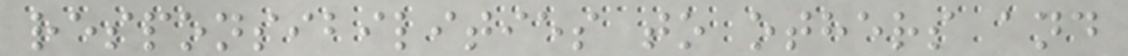responsibilities to others and
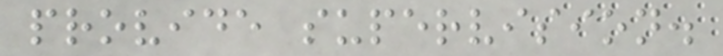provide supervision.
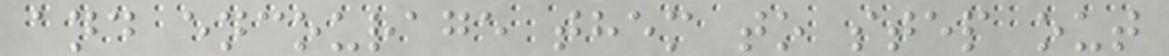and encourage them to step out
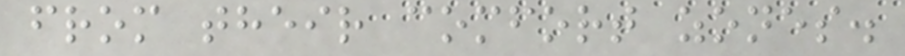from their comfort zones.
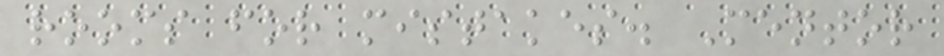rooms for mistakes. Mentor
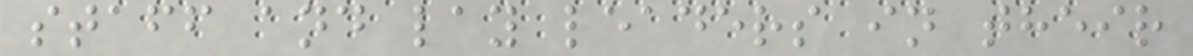staff and lay leaders in their
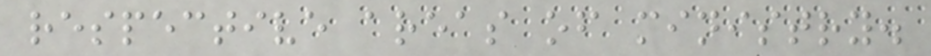respective areas of ministry.
